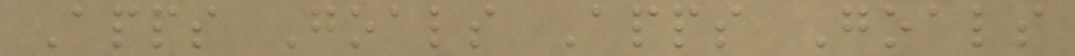Apps Goals Apps Goals
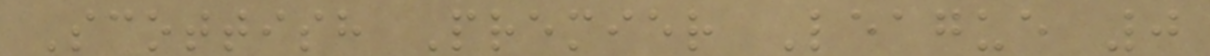Scottish Premier League 0
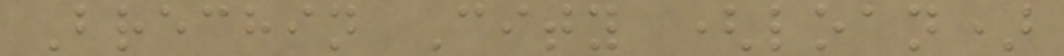Brechin City (loan)
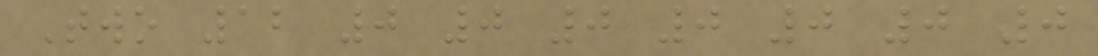Two 12 0 0 0 0 0 0 0
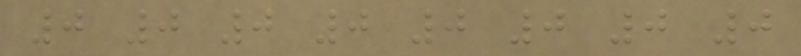0 0 0 0 0 0 0 0
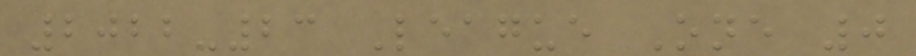2022-23 League One 0
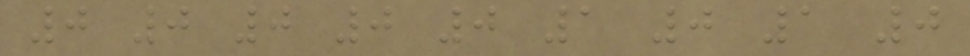0 0 0 0 0 1 0 1 0
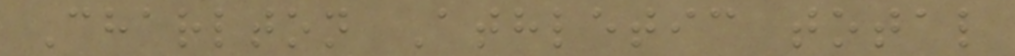Charlton Athletic total
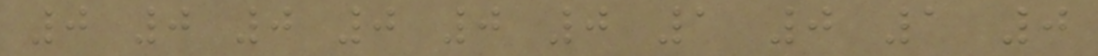0 0 0 0 0 0 1 0 1 0
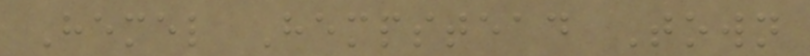Hemel Hempstead Town
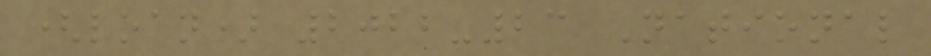(loan) 2022-23 National
